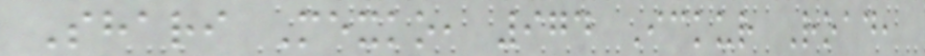Shari Mexko, 974 Ickur Road,
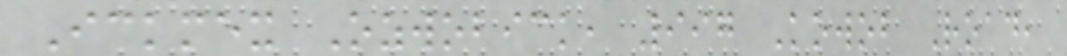Ickmex Ozwobick, 997 Kowob Road,
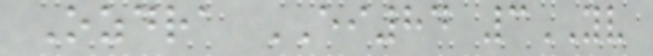Ozdra EI84 3YV
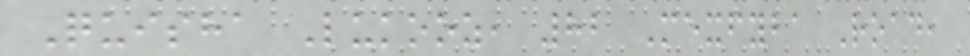Quisha Lukooz, 82 Mexfyba Road,
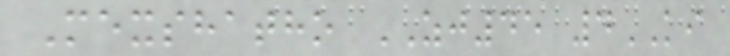Mexshatho ZJ45 4KI
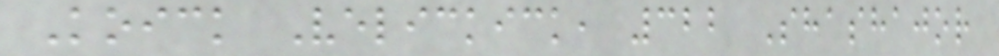Koick Velickick, 322 Shashajor
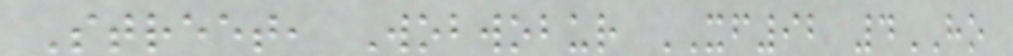Street, Wobwobur XF92 4HO
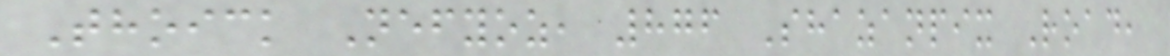Thoick Nefyoz, 876 Shazanpix Road,
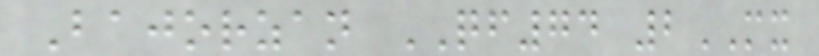Bajorzan QF74 2MX
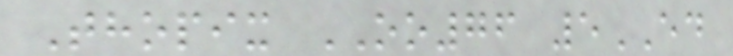Thopix OO76 5ED
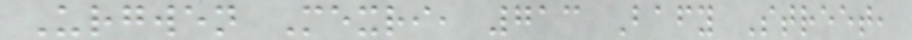Urgwen Mexri, 713 Bafy Street,
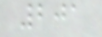201
